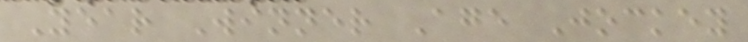Year Winner Age Jockey
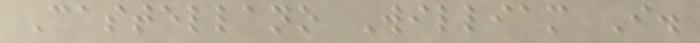Castellano William I.
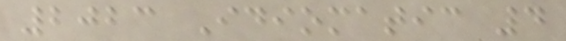2023 Idiomatic 4
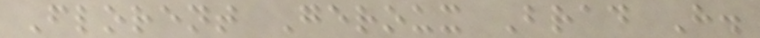Florent Geroux Brad H.
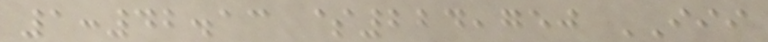1:42.13 $224,750 III
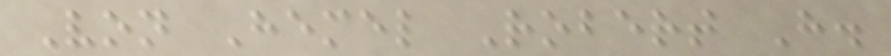Von Hemel Robert H.
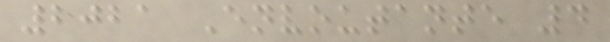2021 Envoutante 4
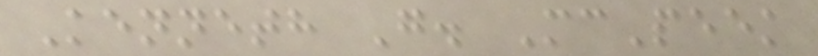Kenneth G. McPeek
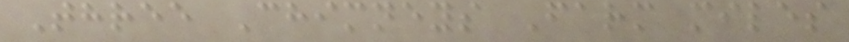Three Chimneys Farm miles
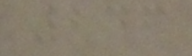246
